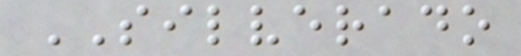SILVERADO
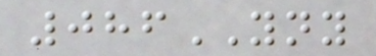086YNY
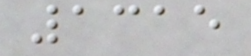1315
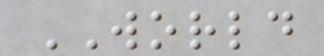WORLD
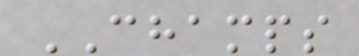CHAMPS
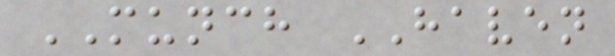MUNCH HAVEN
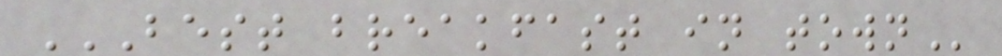BEST BREAKFAST IN TOWN
